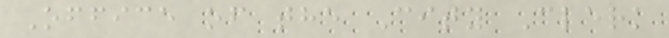Office of the City Clerk
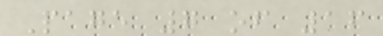Page 7 of 16
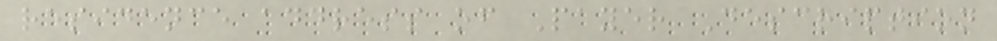residence address of Payer Description
